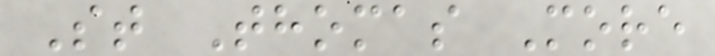St Thomas More
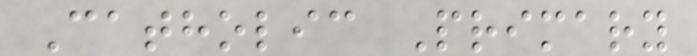Catholic Primary
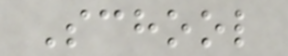School
